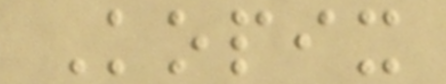Kopix
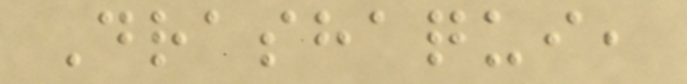Drashaqui,
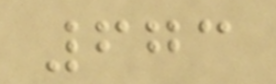673
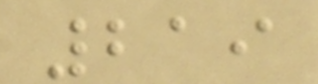219
